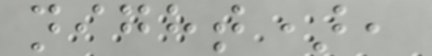night),
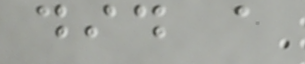did a
